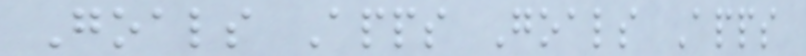Goals Apps Goals Apps
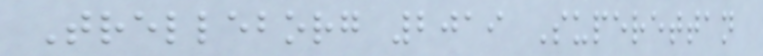Trelleborg 2019 Superettan
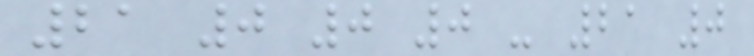21 0 0 0 - 21 0
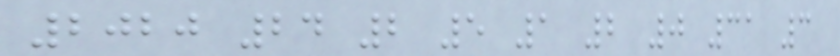2020 24 2 5 1 2 0 31 3
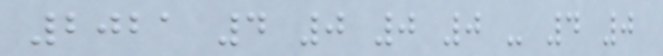2021 4 0 0 0 - 4 0
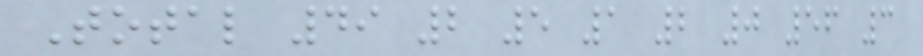Total 49 2 5 1 2 0 56 3
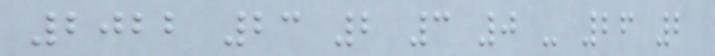2022 23 2 3 0 - 26 2
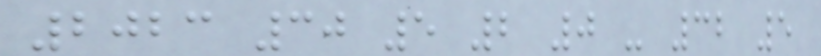2023 30 5 2 0 - 32 5
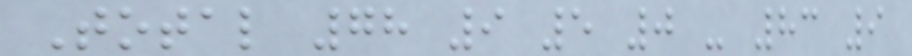Total 78 9 5 0 - 83 9
